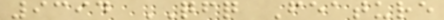9394 QFQ Feature
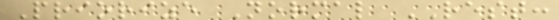Priorize Normal REST:
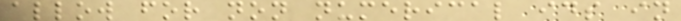allow for non numerical ids in
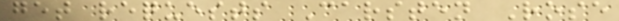get requests Carsten Rose
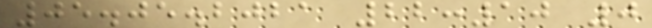05.05.2021 22:10 0
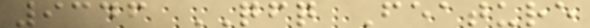9346 QFQ Feature
